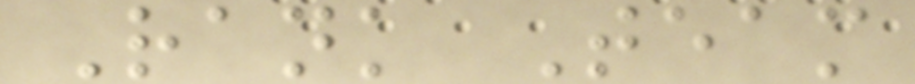Rank Team
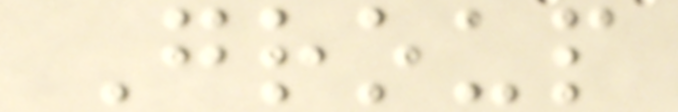Group
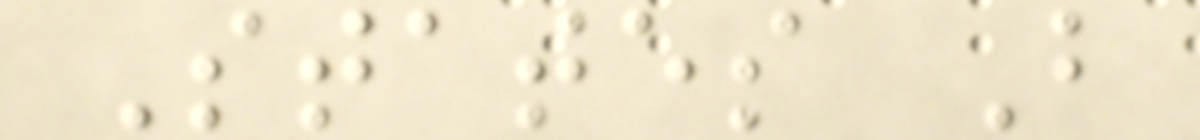States B
